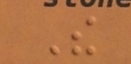The
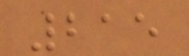215
